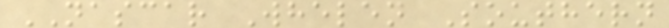NASCAR Whelen Southern
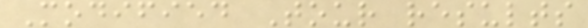Modified Tour results
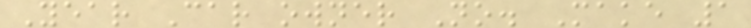Year Car owner No. Make 1
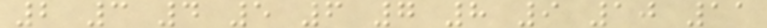2 3 4 5 6 7 8 9 10 11
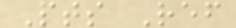Pts Ref
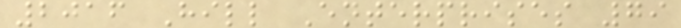2016 Hill Enterprises 79
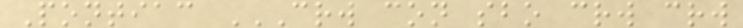Pontiac CRW CON SBO CRW CRW
